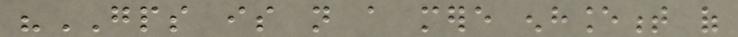"GPS is not a mere enhancement of
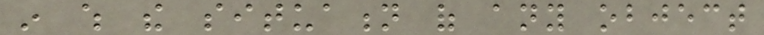in which the situation of any object
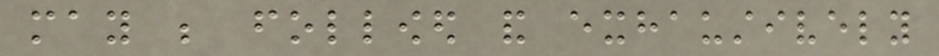may be followed and exhaustively
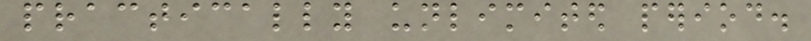practically unlimited period.
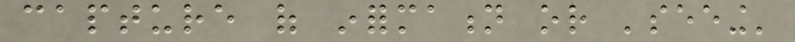capture of information or 'seeing'
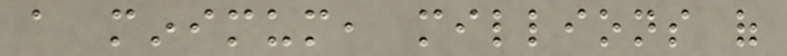a minimum, millions of
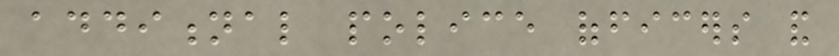additional police officers and
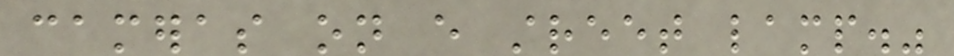cameras on every street lamp."
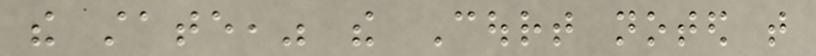the state," the Court noted that
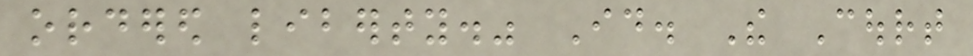ordered liberty." Id. The Court
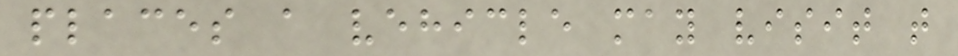places a vehicle may visit that
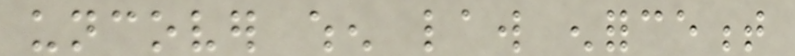uncover when law enforcement
